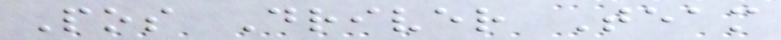Pos Driver Team
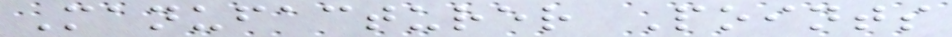Manufacturer Points
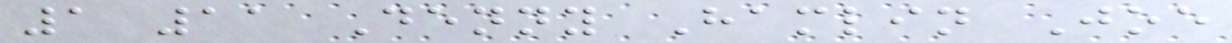1 11 Denny Hamlin Joe
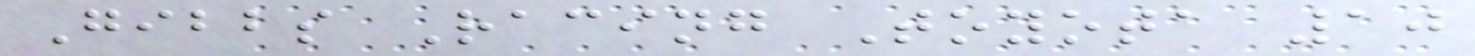Gibbs Racing Toyota 10
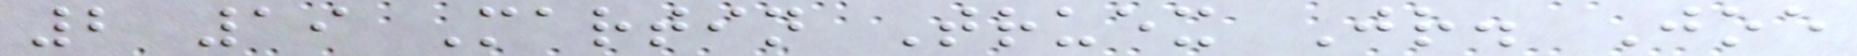2 19 Martin Truex Jr. Joe
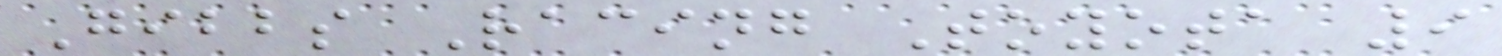Gibbs Racing Toyota 9
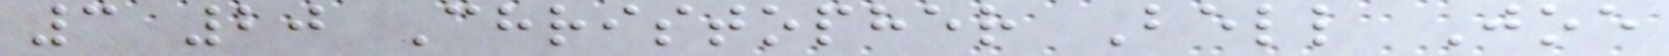3 20 Christopher Bell Joe
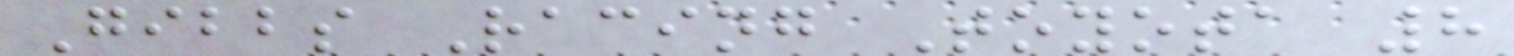Gibbs Racing Toyota 8
